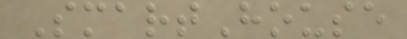SmartHouse
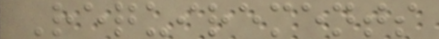Requirements
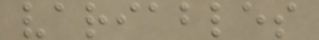variables
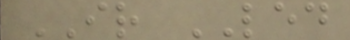IR LED
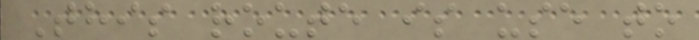This route is use to
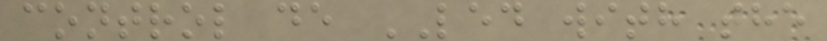control de LED with the
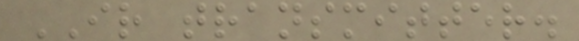IR transmitter.
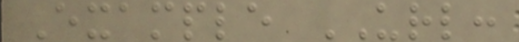Example URL:
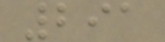291
